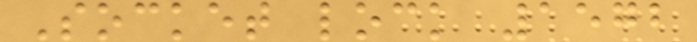Socket lock 1572
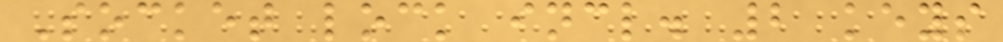Socket lock incl. 2 keys
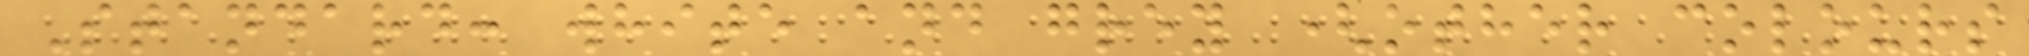Standard: white and grey (other colours
